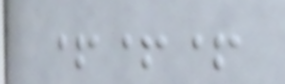+++
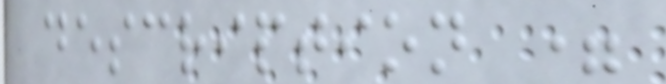description =
